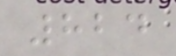824
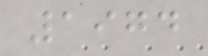1974
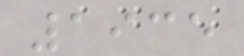1935
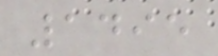1495
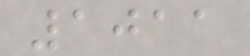1011
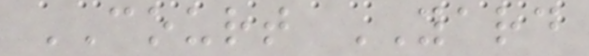COURT YARD
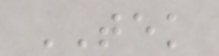TEK
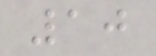10
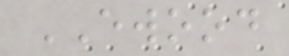EWOOD
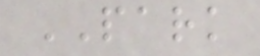PARK
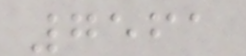7561
